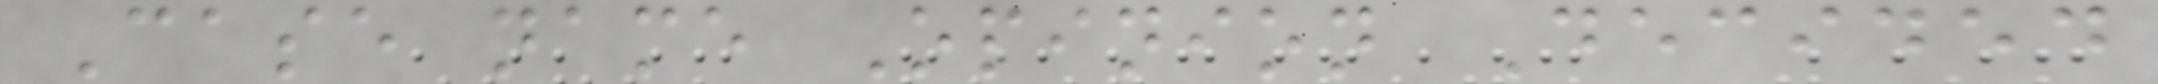Case name Opinion Decided
